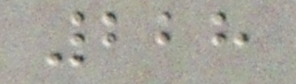228
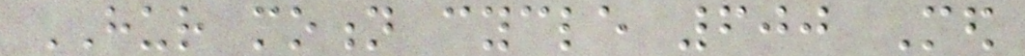HUR motion cycle 600 Med
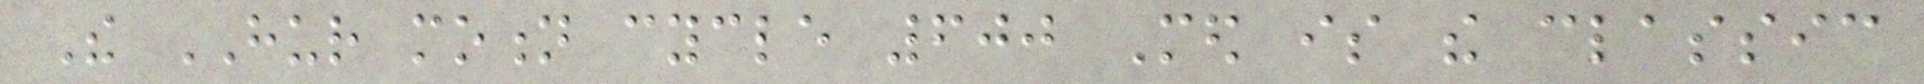The HUR motion cycle 600 Med is the classic
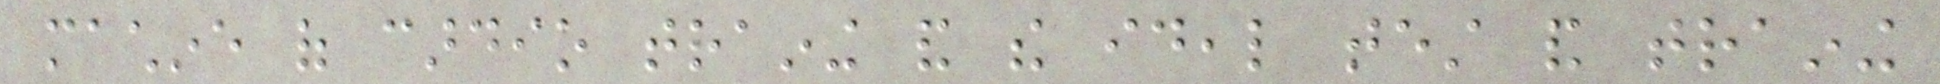machine of cardio training and the ideal test and training
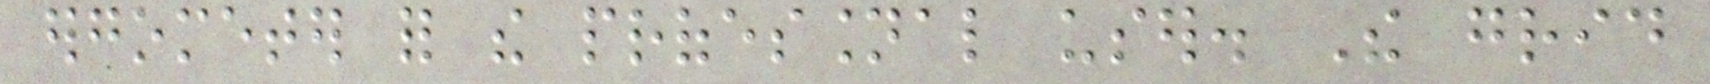ergometer for the professional user. The grid
